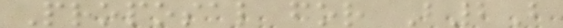Proposal for B2B
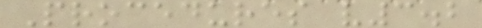Procedures v3.2
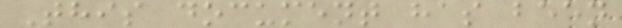This document has been
